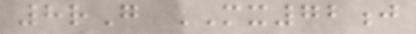8rG MX72j
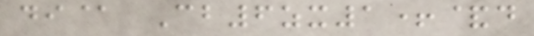di@ Cb6zx1+&d
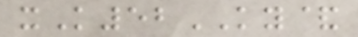xK52KY&
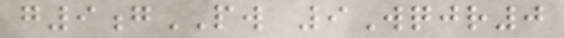g9gPW 9Wqjr0
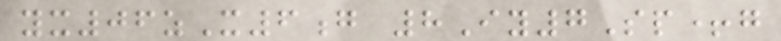yx06zX6g 8Iy7Sp+g
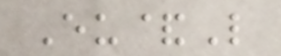Eu&L
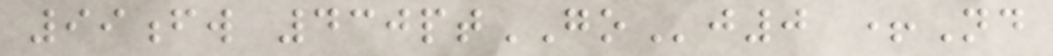99fw 430ptGOj0 +Nd
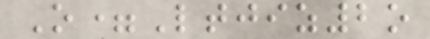O=Ltjiz2o
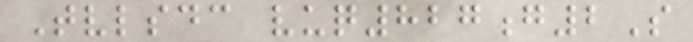Tvlsdc vuq827g2S
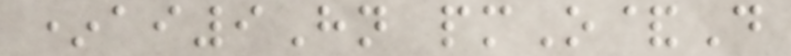*ai9Hn pmO&D
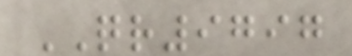QR9797
